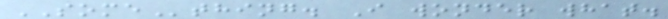SOMEthing. I wonder what.
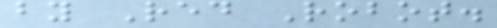by Red Robot.
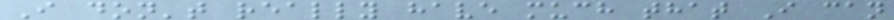I don't really have much that I can
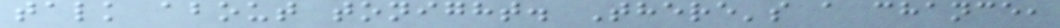talk about tonight. There's a chance,
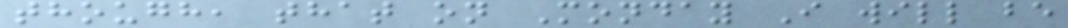though, that on Monday I will be
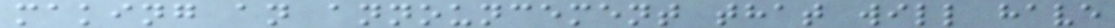making an announcement that will have
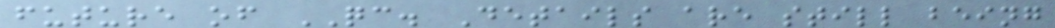future of QC. Details are still being
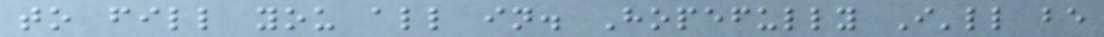to fill you all in. Hopefully I'll be
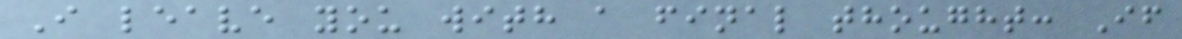I leave you with a final thought: If
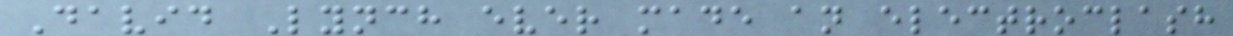David Lynch ever made an electroclash
